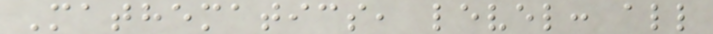Mathematics, level: all
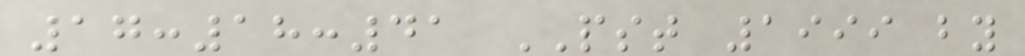17:18:41 PST 1999 by
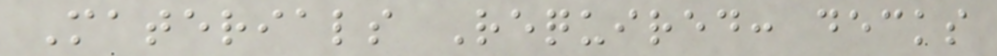Materials Required: decks
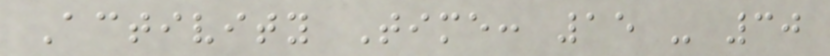Activity Time: 15 - 30
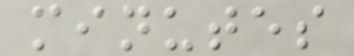minutes
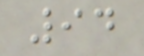94
